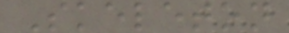Skeleton
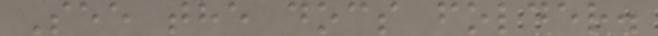See the docs folder.
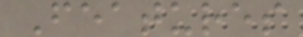Features
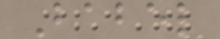Babel
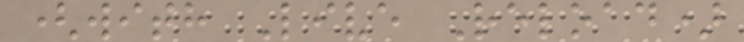(with Live Reload)
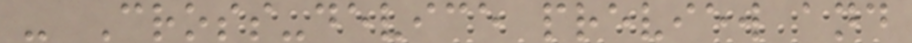- Cross-device preview and
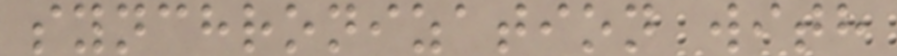synchronization with
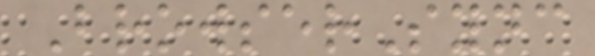BrowserSync
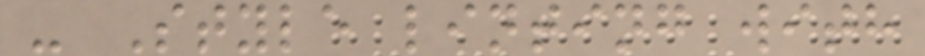- Style linting with
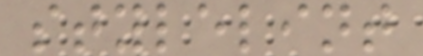stylelint
